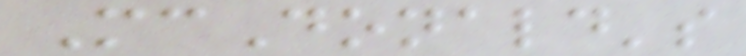McDonald's
